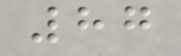87
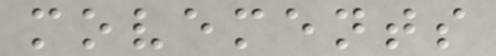movements
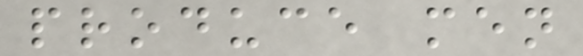produce men
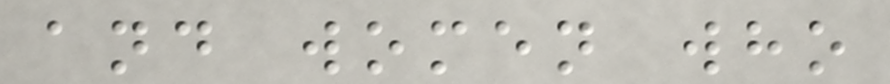and women who
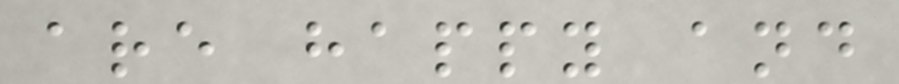are happy and
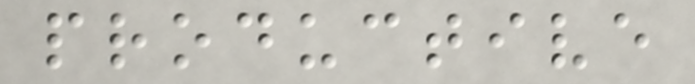productive
